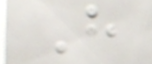H
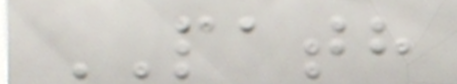PATH
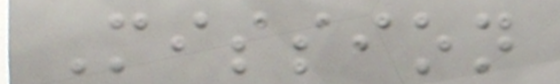Mission
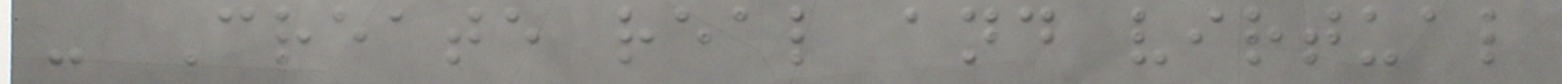- Create real and virtual
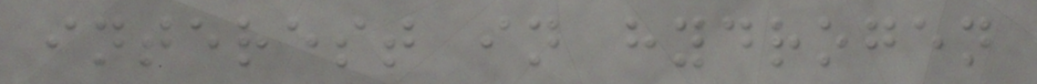interest in hydrogen
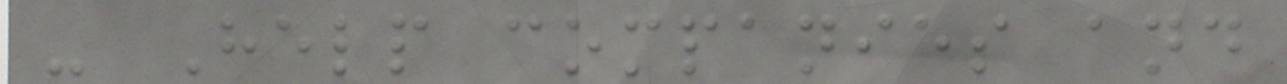- Help companies and
